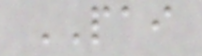PAI
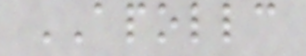APOLLC
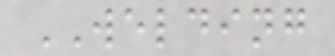WELDING
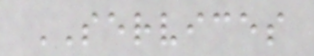SERVICES
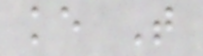ke T
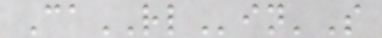CaRLin'S
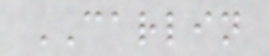CARLIN
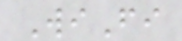WiFi
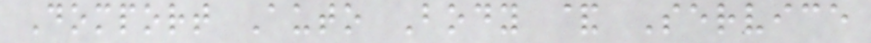Domport Auto Body & Service
